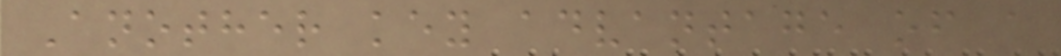Another key advantage of a
